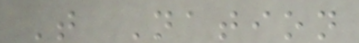T Nation
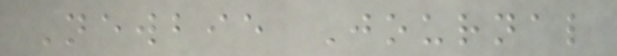Newbie Journal
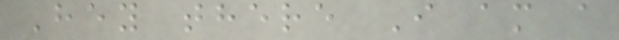Hey there I am a
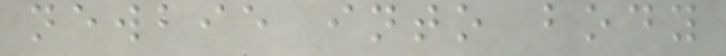newbie into body
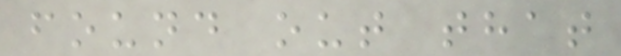found out that
